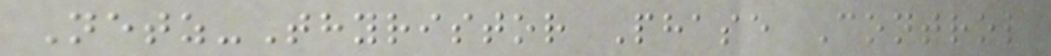Netz-Thyristor Phase Control
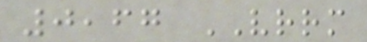0,67 VRRM
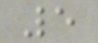5
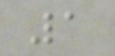1
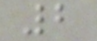2
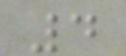4
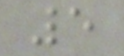5
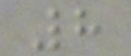8
